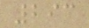293
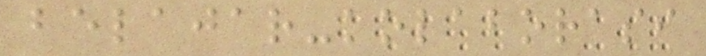belajar-kolaborasi
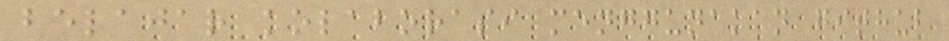belajar kolaborasi menggunakan github
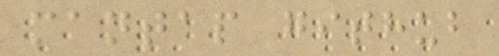mantap github
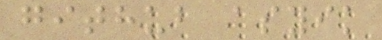github asyik
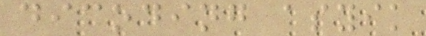dicoding asyik
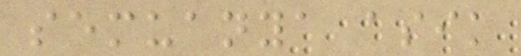semuanya asik
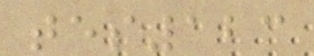tes123
